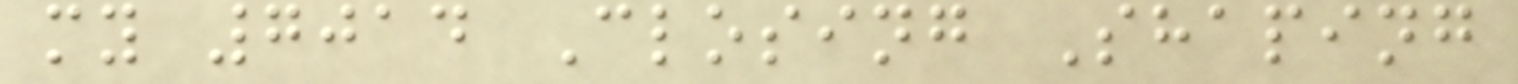my 7014 Closing Shaping
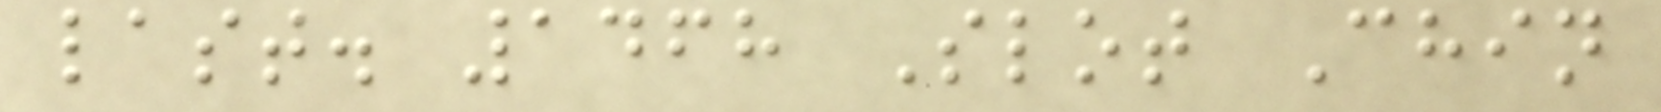last. 1468 Slot Chin
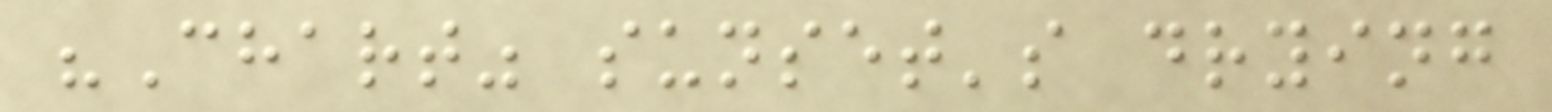"Chart" sunset's drying
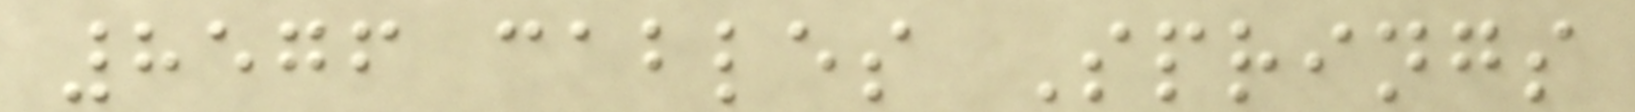8576 cables Springs
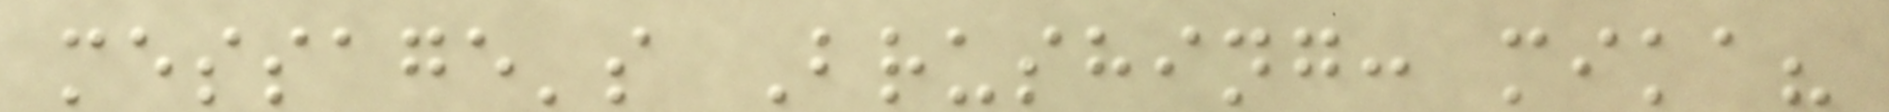message's Brushing: mika?
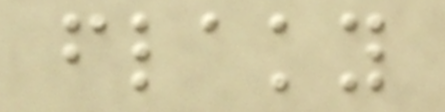flaky
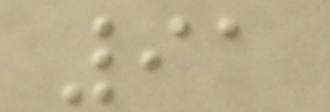91
